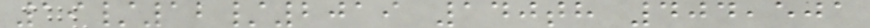19/12/2019 140th 404,501
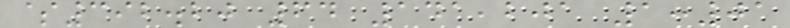$392.20 64 141,201 1:01
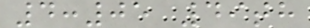4:05 49th
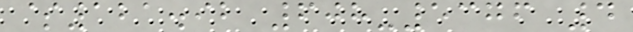$121.92 608-5376 4
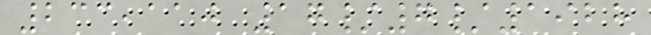233,110 17/7/1928
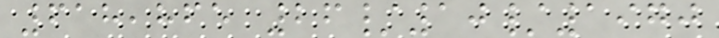618,865 26/10/1970
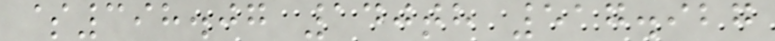$398.07 140th 517.927
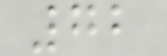72
